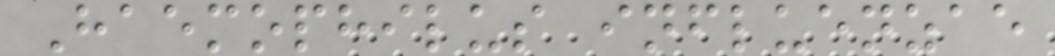Haemophilus influenzae
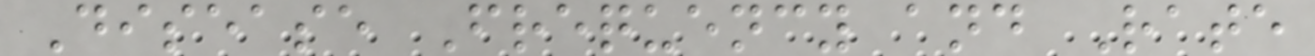Disease Frequency and Rate
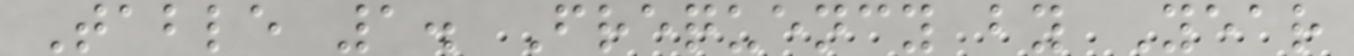Table 1. Frequency by Year
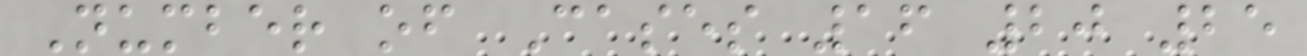Number of Cases 16 20 25
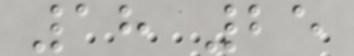18 25
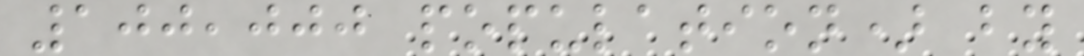100,000 population) by
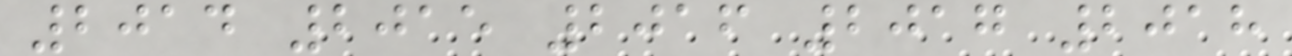2014 2015 2016 2017 2018
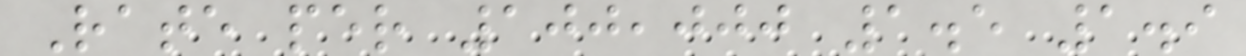Rate per 100,000 1.5 1.9
